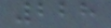228
